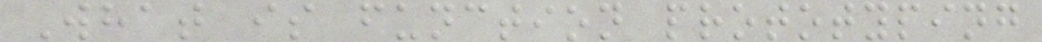What is function prototyping
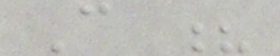C ?
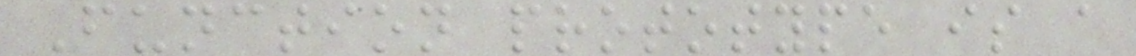Function prototype is a
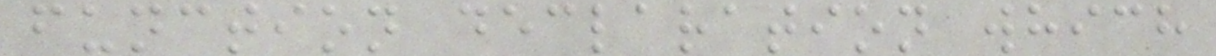function declaration which
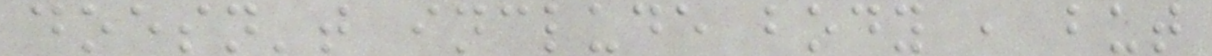doesn't include body , but
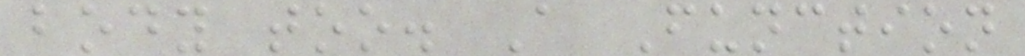body too. A Function
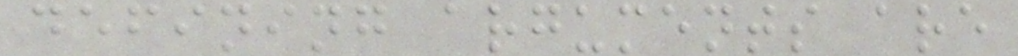defining arguments are
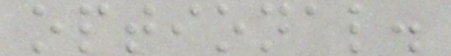optional.
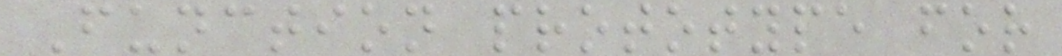Function prototype for
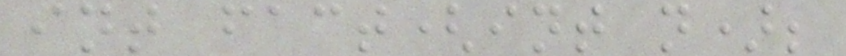int fact(int n);
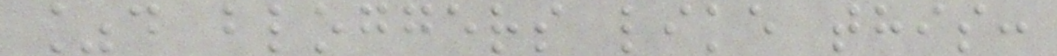%d bloggers like this:
